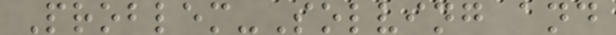Problem-Solving and
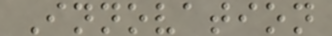Innovation
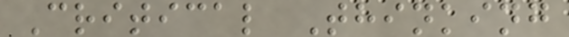Critical Thinking
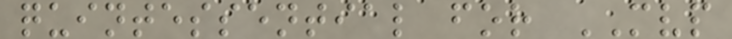quintessential for MVP
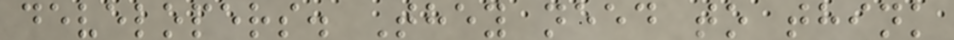developers. They need to think
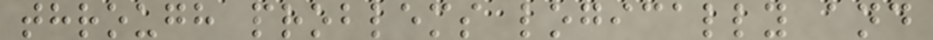through problems logically and
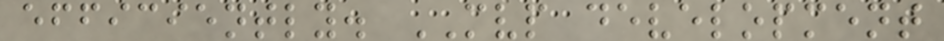efficiently. MVP development
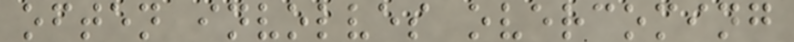often involves overcoming
